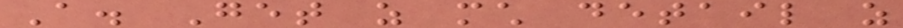A. Get as much detail as
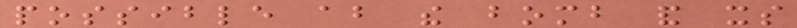possible about the bomb and its
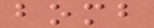bomb
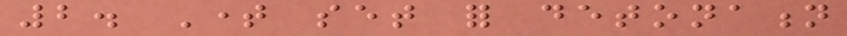2. Time set for detonation
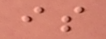is
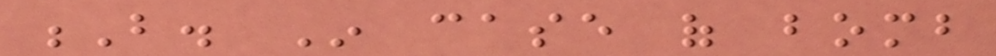B. In case of bomb
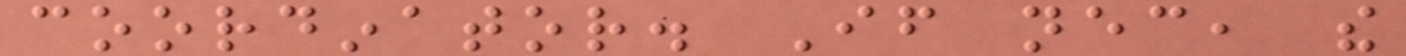coordinator. If necessary, the
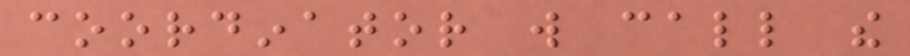coordinator will call the
